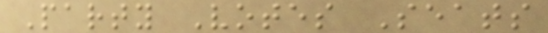Party Votes Seats
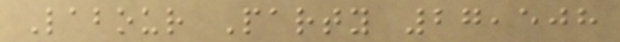Labour Party 27,508
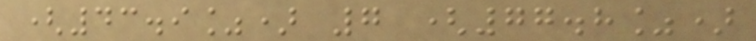(43.9%) 7 (77.8%)
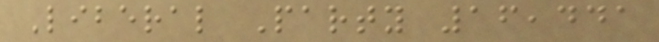Liberal Party 16,441
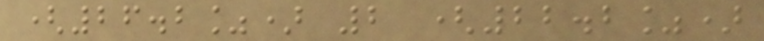(26.2%) 2 (22.2%)
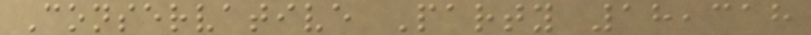Conservative Party 18,318
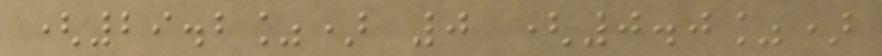(29.2%) 0 (0.0%)
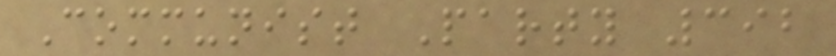Communist Party 392
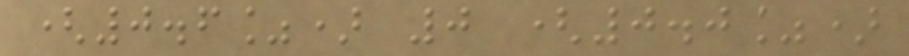(0.6%) 0 (0.0%)
